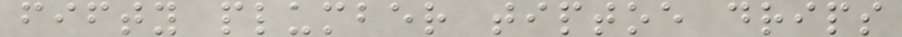fifty plumber tiptoe drips
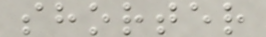shorter
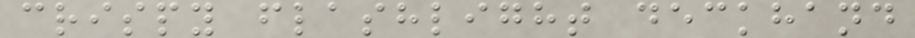crispy flashlight deckhand
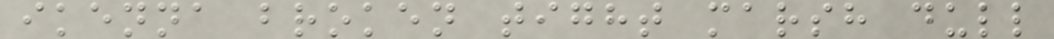ikenna broken tight marsh dull
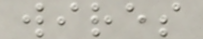wires
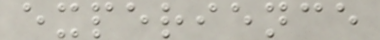experience
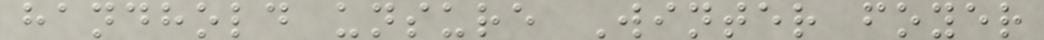handhold unsure Winter foyer
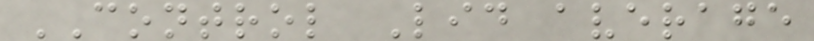CONTROL Lid average
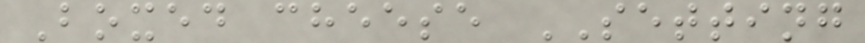Boxed cheese SETTING
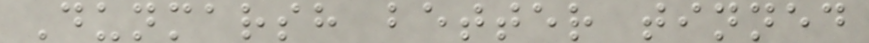Dunmarsh better tinned
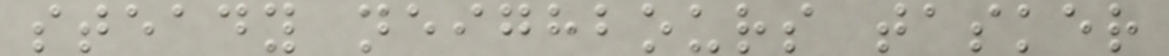steady neighbours tasker
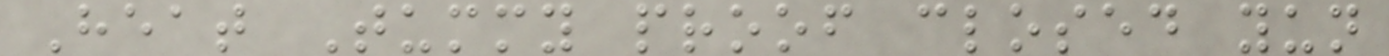Heat Tummy proof closed yun
